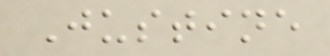Justine
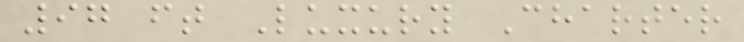97 ft Luxury Charter
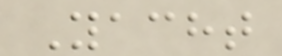Yacht
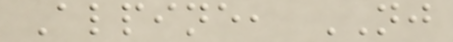Alpine, NJ
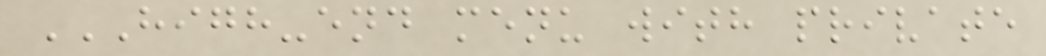HIGH-END MENU WITH PRIVATE
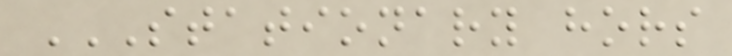STATIONARY HORS
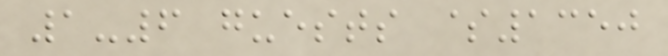1-6 guests $1350
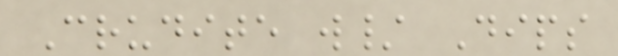Crudite w/ Dips
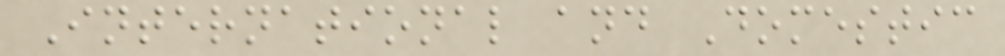International and Domestic
